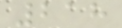218
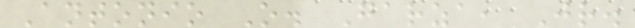Antonio O. Garza, Jr.
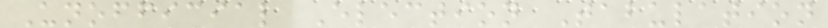Unofficial Election Tabulation
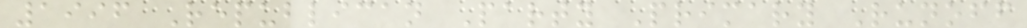1996 Republican Party Primary Runoff
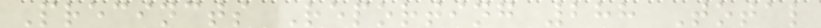Precincts Reporting 288 Total
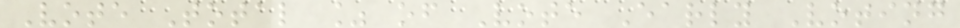Vote Total % of Vote Early Voting
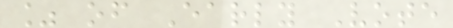% of Early Vote
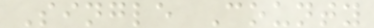Single County
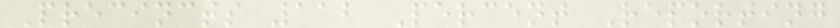Precincts 112 Percent Reporting
